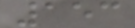153
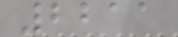2211
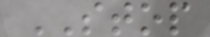STOP
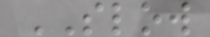SLOW
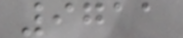9711
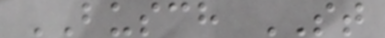BUSCH ST
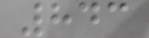843
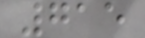715
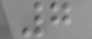7
